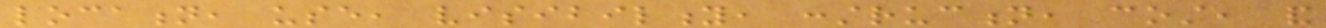location, use, visibility, construction, cost, and
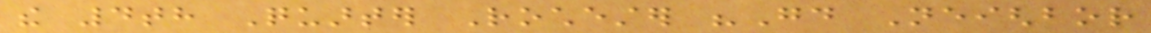the 4th Quarter Rochester "Good Neighbor
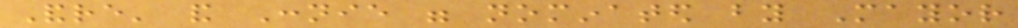Andre' and Connie were nominated by Mayor
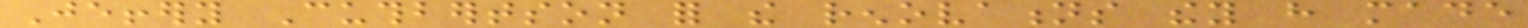Jeffery Cuthbertson for the renovations they have made
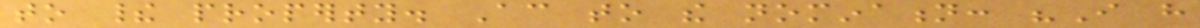to their property. According to the nomination: "I have
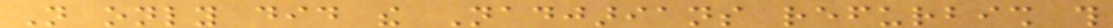Not only did the Nadjarians refurbish this
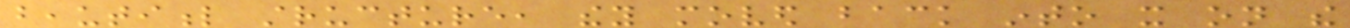beautiful structure, they moved back into it on the
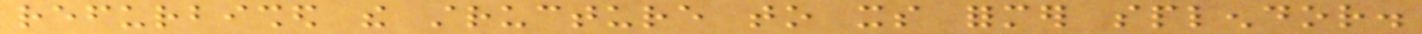refurbished the structure to its former splendor.
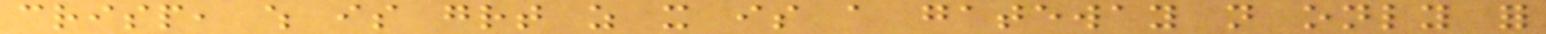crisp, which is great as it is a gateway not only for
